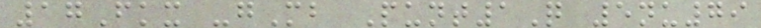17Fkx -gMb Punt1Q 5nu79
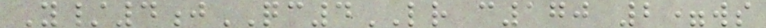Y/4jQC4LR c170 2=ws
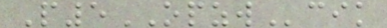P5OPZWcik
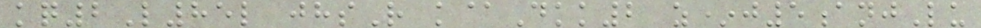kq2L85l jhsR k@Dkk2 z*j5anjLu
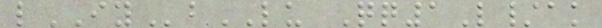lIYbLU Qq1L/ak
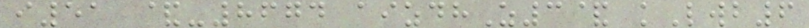i51 &-8674 aizdhZ3& kLwb6
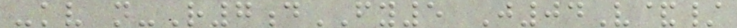-kv n-R7dFY5 J04V&/
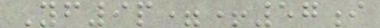Yf9p=+57i
